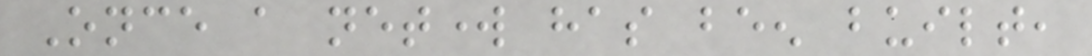Once a network has been built,
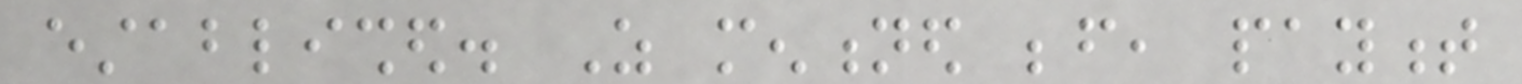established. As mentioned before, payment
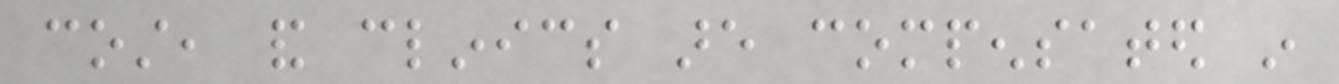cost, and clinics are compensated in
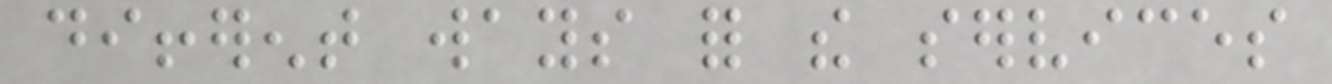different ways for the services
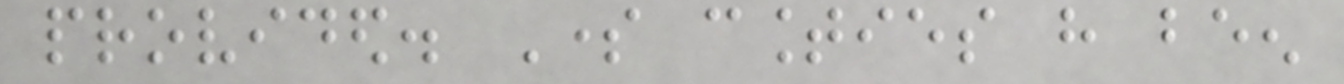provided. Some counties have been
